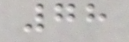78
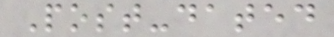Post-dated
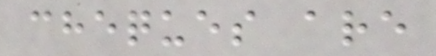cheques are
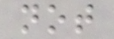not
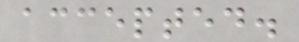accepted.
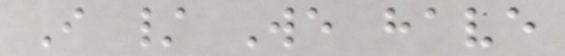I / We have
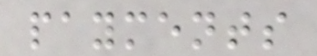payments
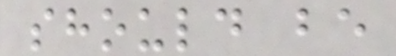should be
